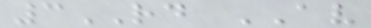3RD AV
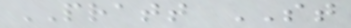PRATT ST
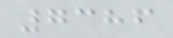7386
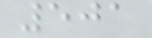501
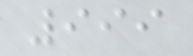999
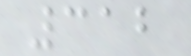312
